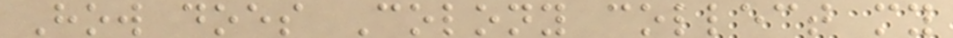How does Colony collect my
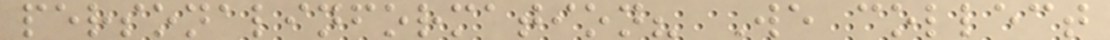personalinformation? We collect
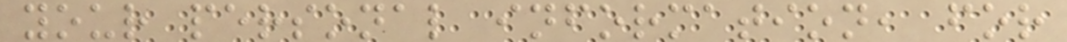your personal information, for
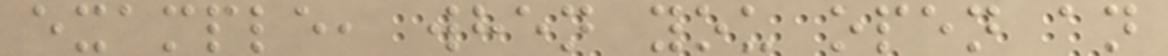example, when you open an
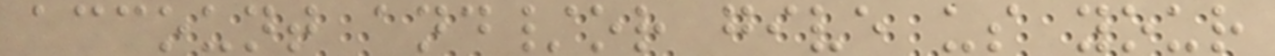account and/or give us your
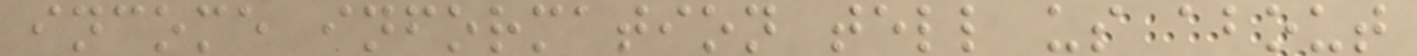income information tell us about
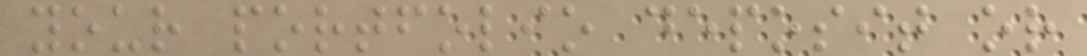your portfolio deposit or
